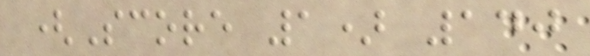(Score 1) 140
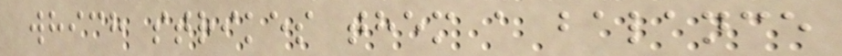which strikes them a balance
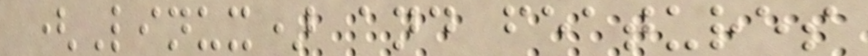(Linux) and features
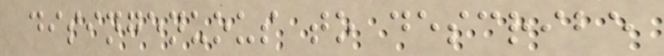disingenuous to describe
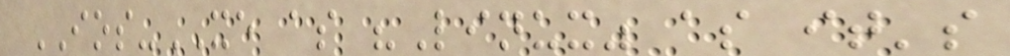IOS-XE as "Linux" as it's
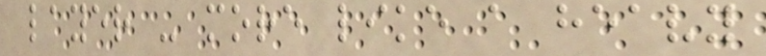layer - more like a heavy
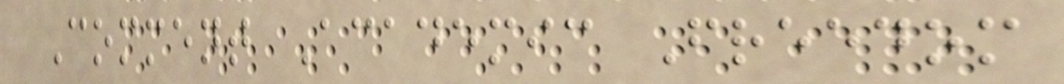Comment Academic Freedom
